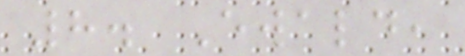8. Ewald,
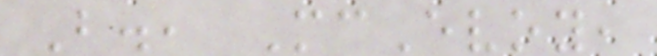B., McEvoy,
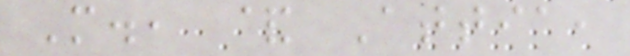M., & Attia,
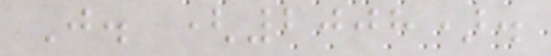J. (2008).
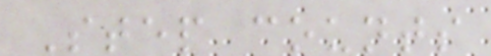Step counts
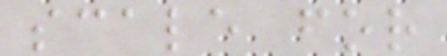scale for
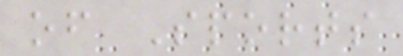of Sports
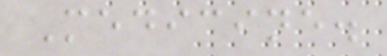Medicine.
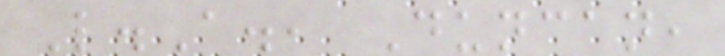L.A., Duncan,
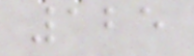125
